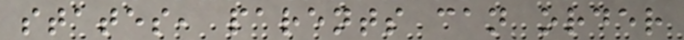states, parents can order
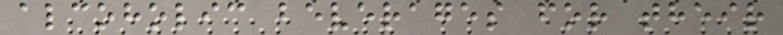alcoholic beverages for their
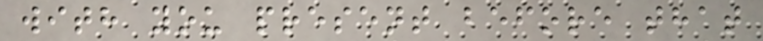with you present before that
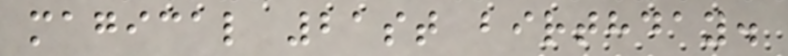magical 21st birthday.
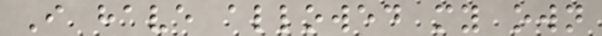I have allowed my own
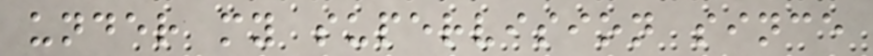under my supervision since
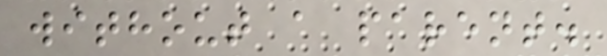without a parent.
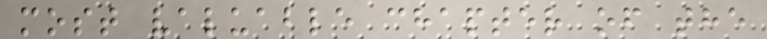most valuable chapter of the
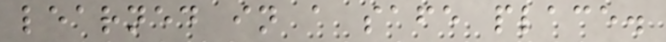learned in a safe place.
